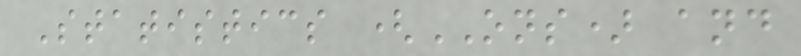Statistics (ONS) and
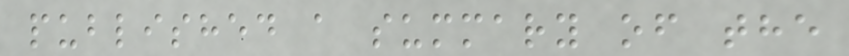published a summary of the
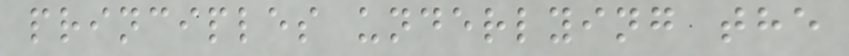principles underlying the
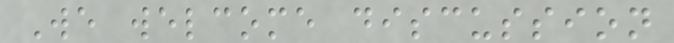We welcome discussion
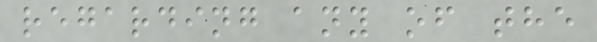regarding any of the
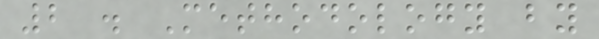2 . Methodology by
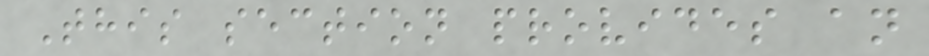This section provides an
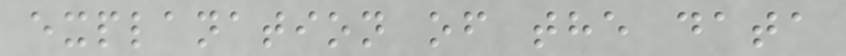explanation of the data
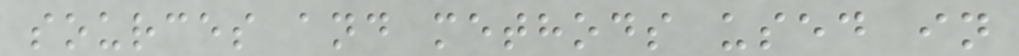sources and methods used in
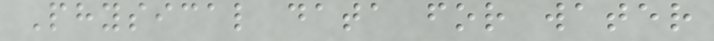Physical data for water
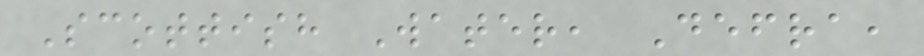Scottish Water, Defra,
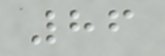86
